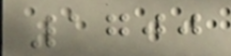1700
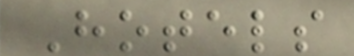Hotels
